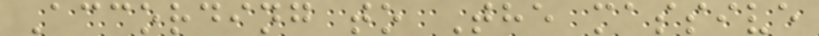According to The massive
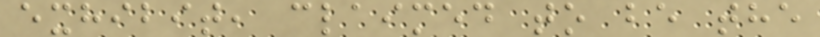exhibit, claimed to be the
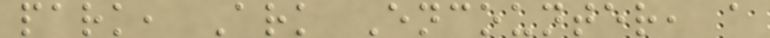park, Ark Encounter, a
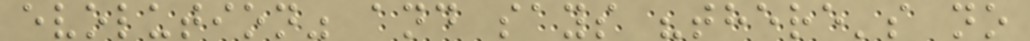evolution" and says "there's no
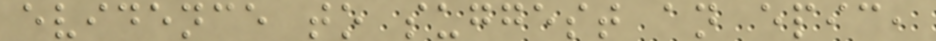evidence to suggest an epic,
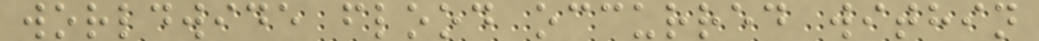worldwide flood occurred within
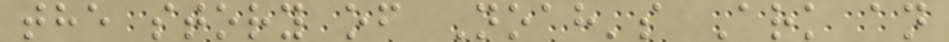the story of Noah's Ark an
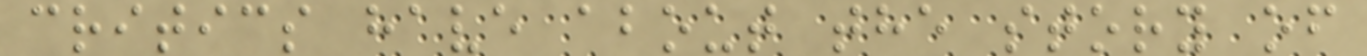critics have about the story of
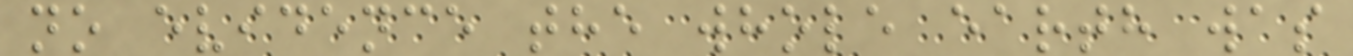no evidence the whole earth was
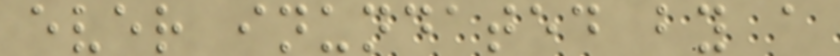ever inundated by a
